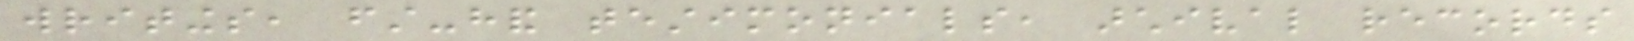writings, first-hand testimonials, archival records
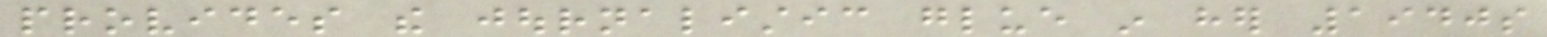provides the journalistic glue in her 1940s
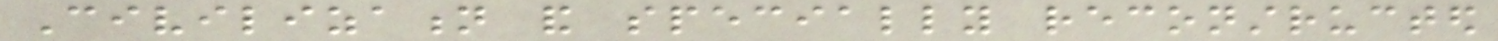Civilization and specially reconstructed
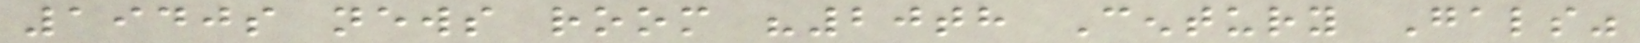1940s news room "20th Century Gals"
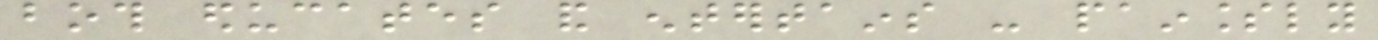both educates and entertains - painlessly
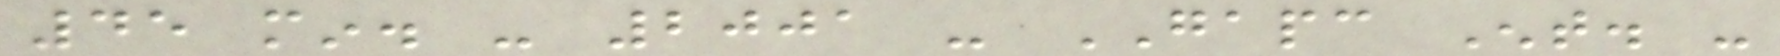45 min. - 2001 - GAPC Ent. -
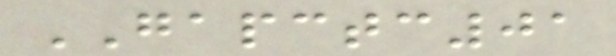GAPCTC01
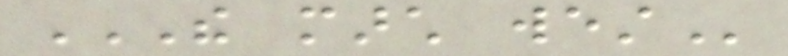THE MARCH WEST
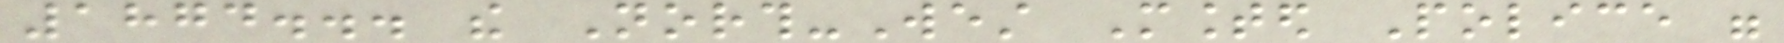1874... the North-West Mounted Police were
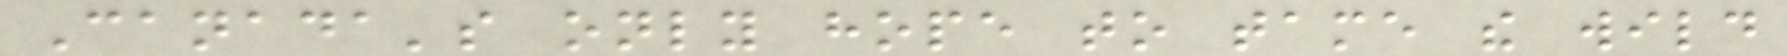Canada's only hope to tame the wild
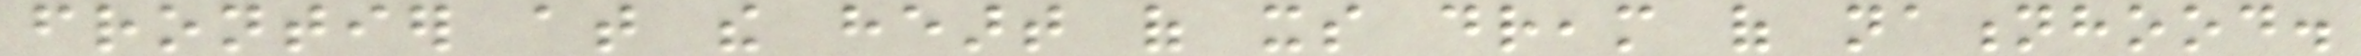frontier at the heart of its dream of nationhood.
